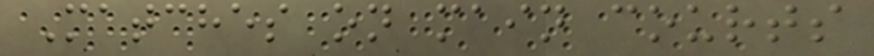Matches on main courts
